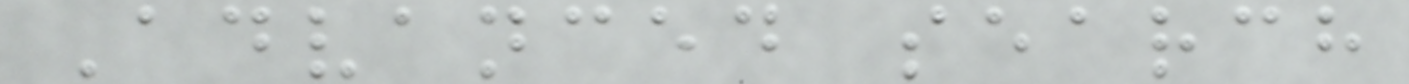Advanced search
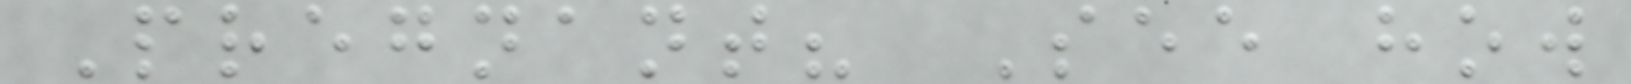Pregnant? See how
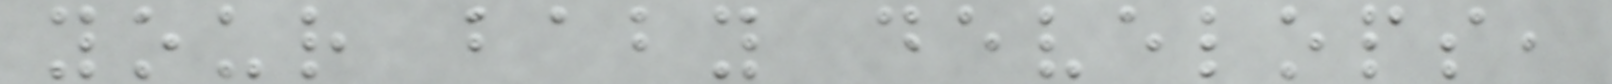your baby develops,
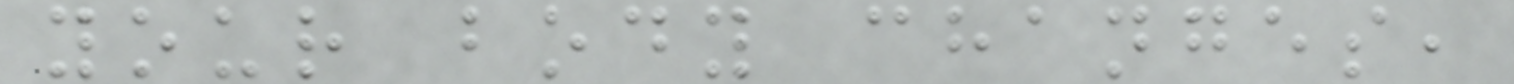your body changes,
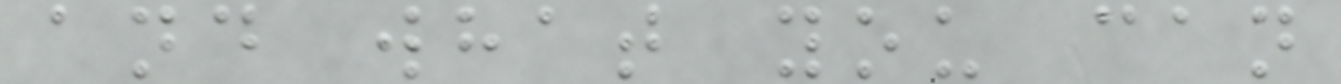and what you can
